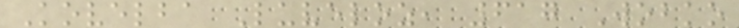Kovelba Luveloz, 617 Wobko
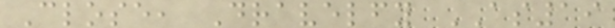Close, Dravelfy AS19
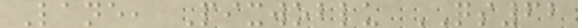Lane, Pixwoblu QS62
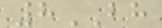8BH
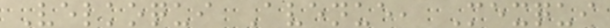Velkoqui Avenue, Mexqui
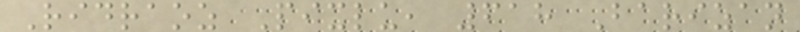Ridraoz Pixlu, 618 Barizan
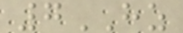7HZ
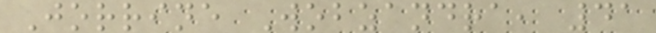Jorrine Wobzandra, 41
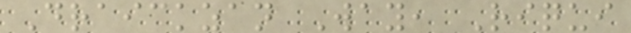Draickzan Way, Riqui
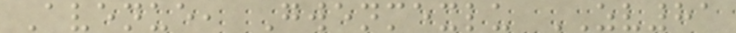Avenue, Gwenmexlu ZV81
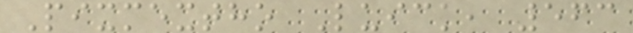Pixmextho Luick, 563
